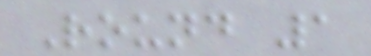Round 1
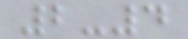2-4
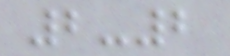2-2
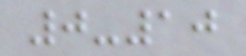0-10
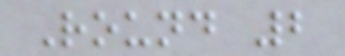Round 2
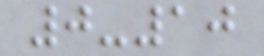0-10
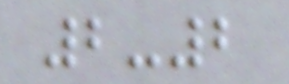2-2
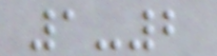1-2
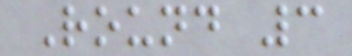Round 3
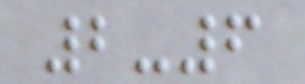2-6
